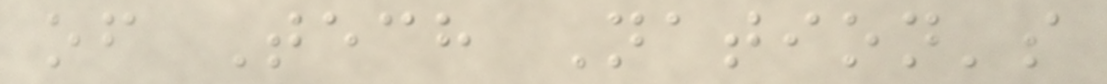of Tech Nation's
